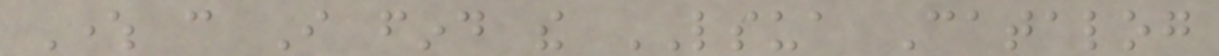Where can I find the LSUA Catalog
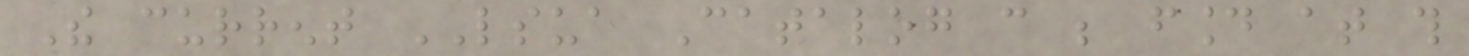The current LSUA Catalog can be found at this
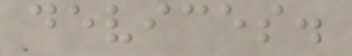devices.
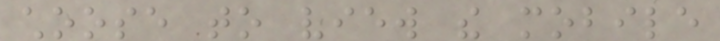choose to view the mobile
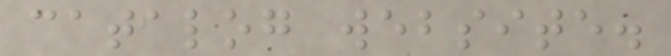catalog website.
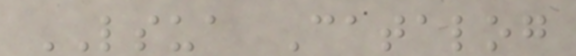LSUA Catalog
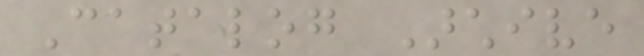Catalog Archive
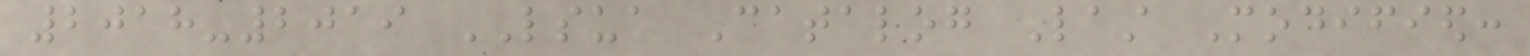2018-2019 LSUA Catalog Last Modified:
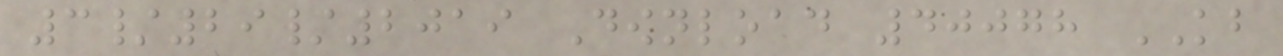3/29/2019 Download 40078 KB
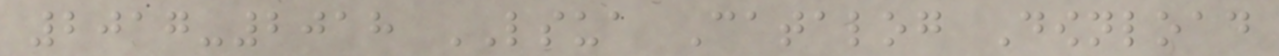2017-2018 LSUA Catalog Download
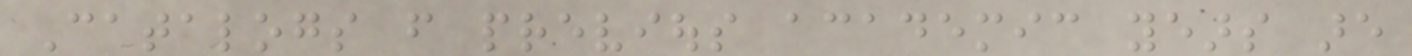Catalogs from previous academic years are
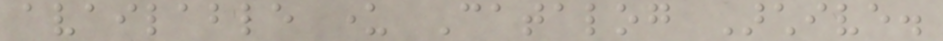available under Catalog Archive.
